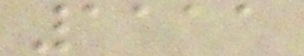1111
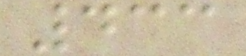433
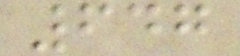647
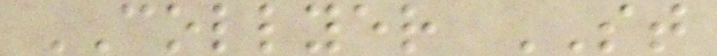COLLYER ST
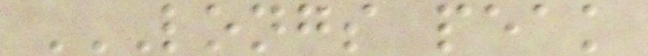LONGS PEAK
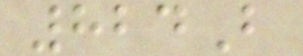824B
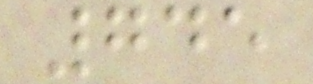745
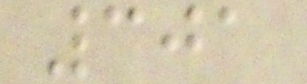301
